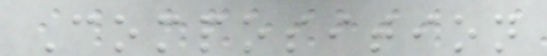Composition
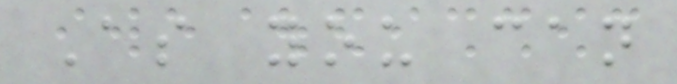As you can
